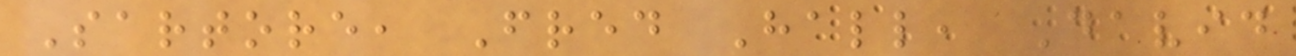Sartore, Fred Hall, David
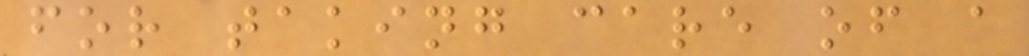for taking care of a
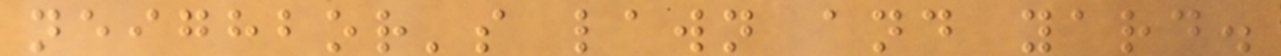neighbor's lawn and yard.
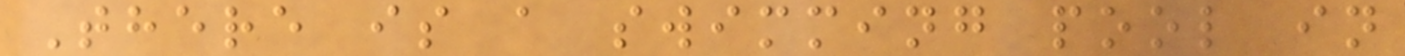There is a swimming pool in
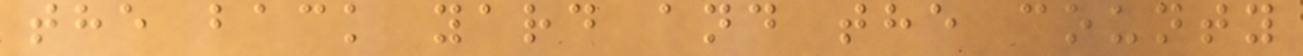the back yard and the county
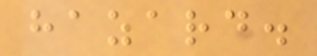hazard.
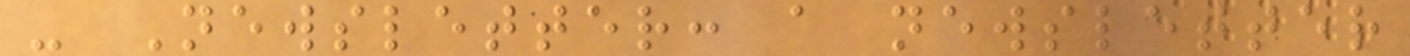- Newsletter: a newsletter
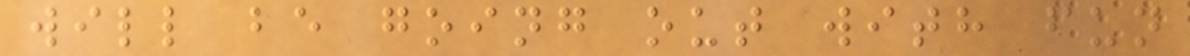will be going out with fun
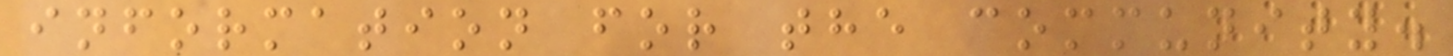information for the community.
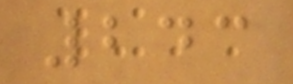243
